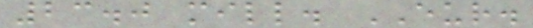23.0 mill. EUR.
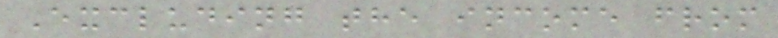Excluding the income from
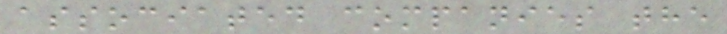associated companies the
